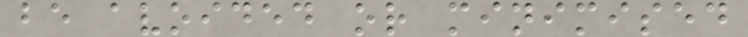be avoided or minimised
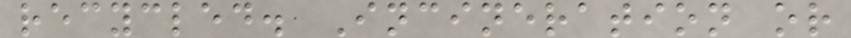recycled. Incineration or
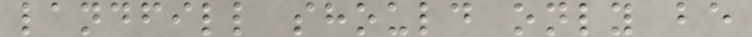landfill should only be
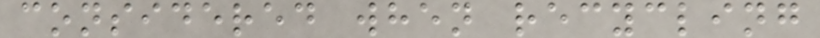considered when recycling
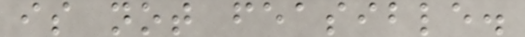is not feasible.
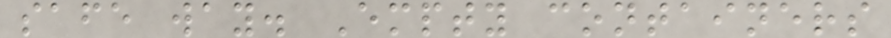safe way. Empty containers
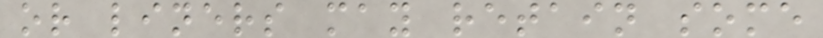or liners may retain some
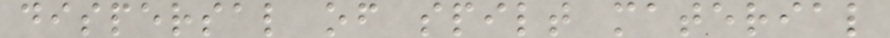dispersal of spilt material
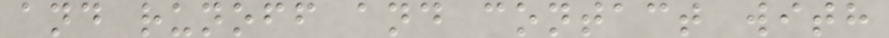and runoff and contact with
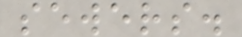sewers.
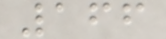166
